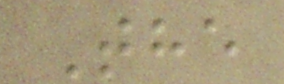The
